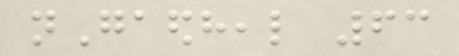nGaedheal 63
